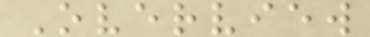Overview
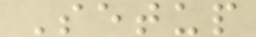Setup
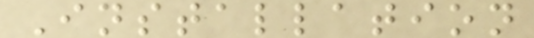Installation
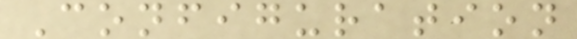Configuration
